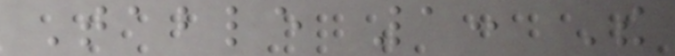Table 1: The
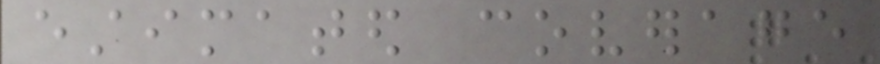estimated coverage
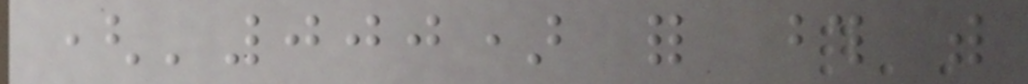('000) for those with
